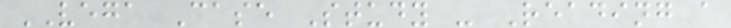VEGA Case Study - Reading a
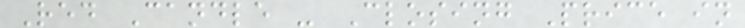Red Candle - Closing Price in
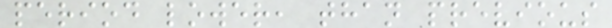period lower, than previous
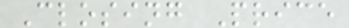Closing Price
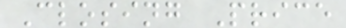Closing Price
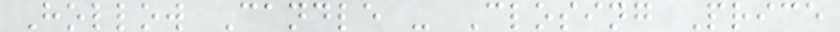Hollow Candle - Closing Price
